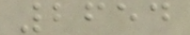2654
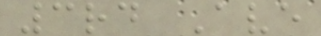3rd Ave
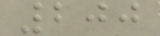200
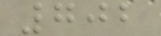702
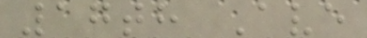17th Ave
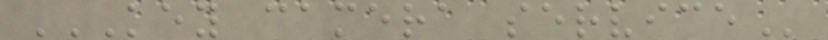KEY CAMERA SERVICE
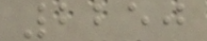2250
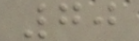70
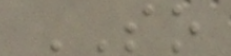SO
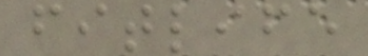fitlife
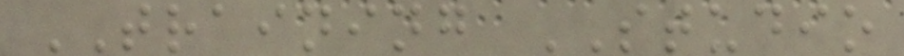TRAINING STUDIO
